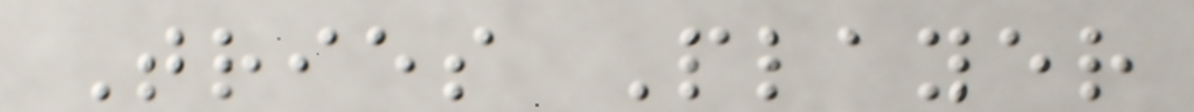Tries Player
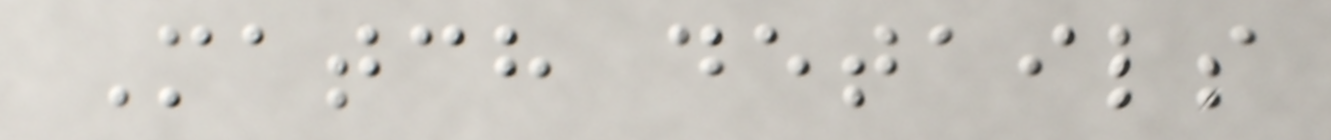Match details
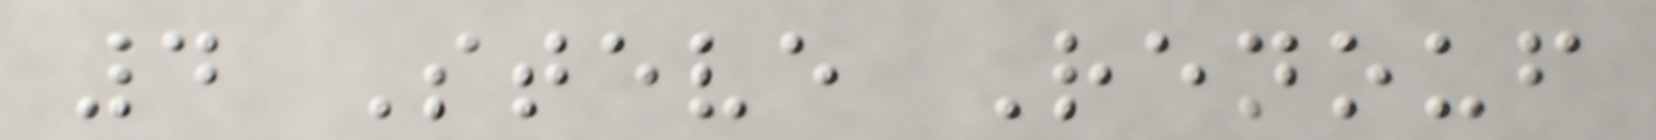4 Steve Renouf
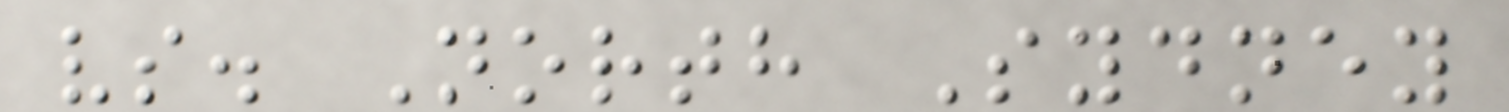vs. North Sydney
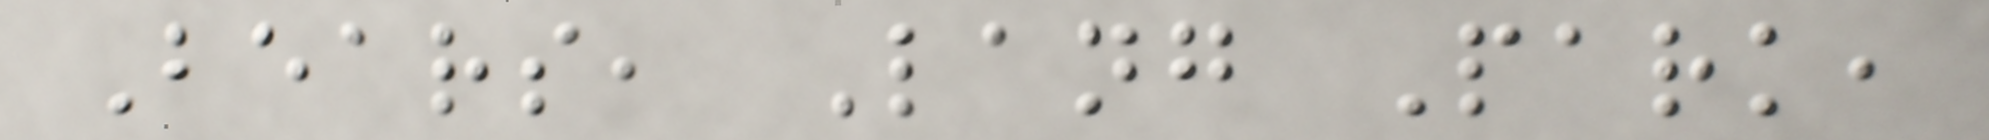Bears, Lang Park,
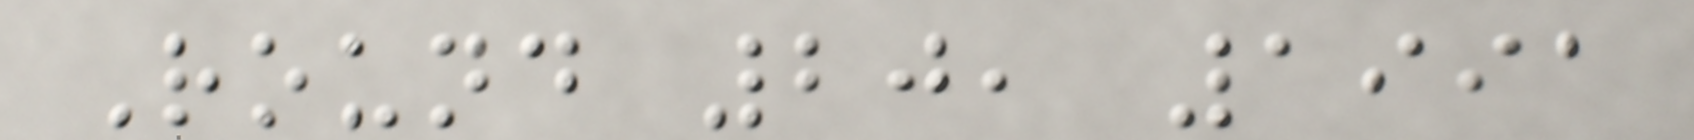Round 20, 1991
